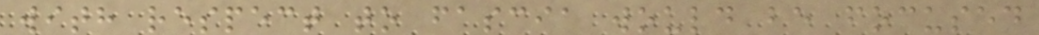with respect to fascia would be focused
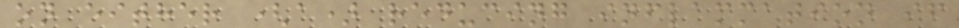on either (a) reducing inflammation if
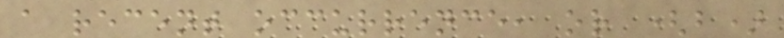a recent occurrence, or (b)
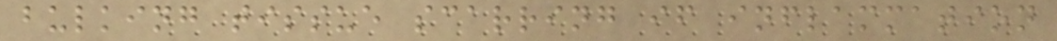bulking tissue scarring if inflammation
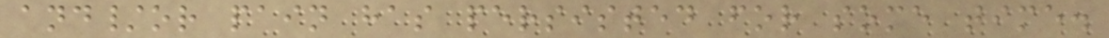and/or pain has persisted for some time.
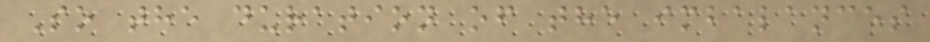So the duration of the imbalances
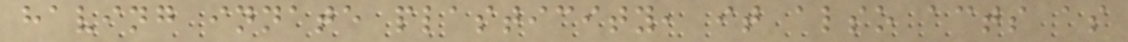having innate plasticity, it also acts as
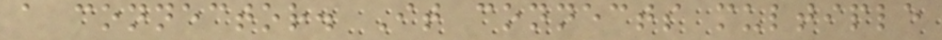a connector. It connects multiple
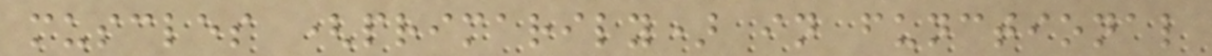muscles (primarily) in functional
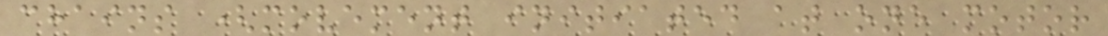chains (movement initiated at one motor
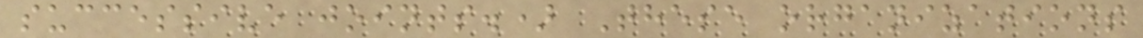successive joints.) These organizations
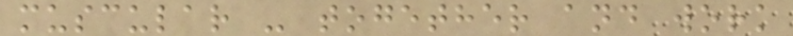muscular - together and work
